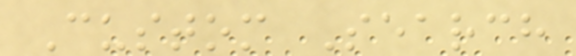Custom Search
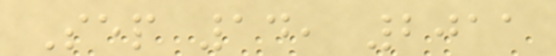Sep 14, 2011
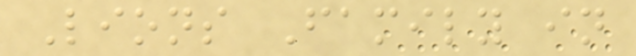Lions Family in
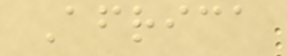Africa
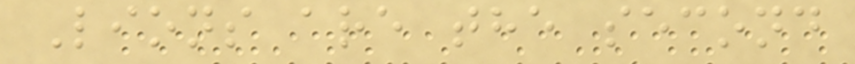Lions are the second
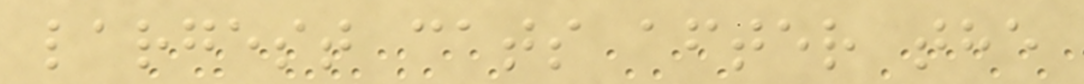largest cats after the
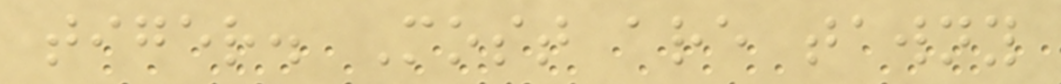tiger. Most are tawny
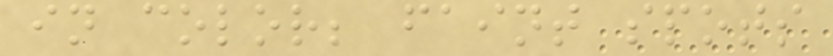in color; faint spots
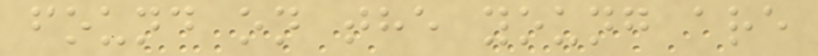found on the young are
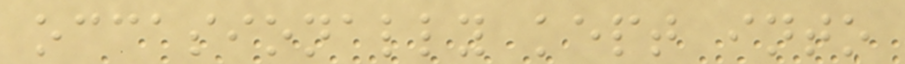occasionally kept into
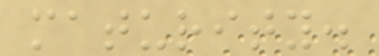maturity.
